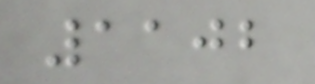1102
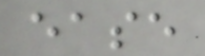ease
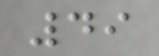49
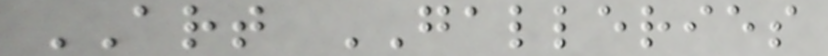ART GALLERIES
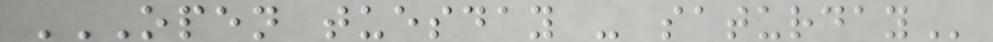OPEN TUESDAY - SATURDAY
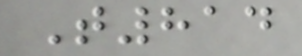T814
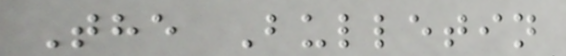The Bulletin
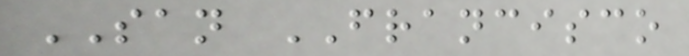SAN FRANCISCO
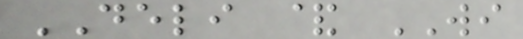DELI & WI
